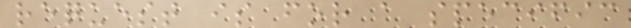request is for a specific
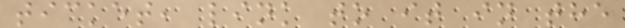ticket, link to it in the
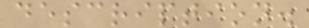description.
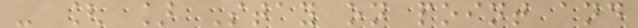- [ ] Stay on point and
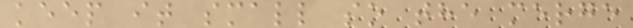keep it small so the merge
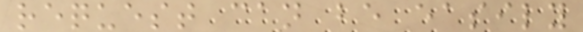request can be easily
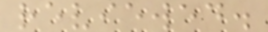reviewed.
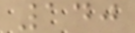140
